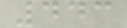443
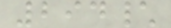294\
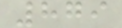879
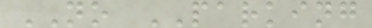NO PARKING
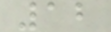12
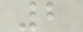2
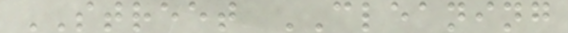STREET CLEANING
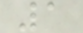1
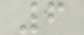6
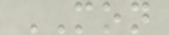MON
